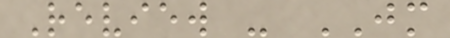Review - JM
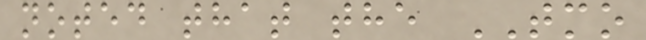noted that the TMO
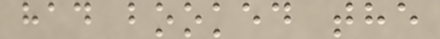had booked the
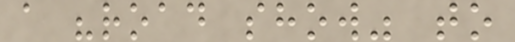a "road show" to
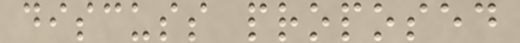discuss proposed
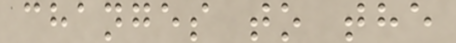changes to the
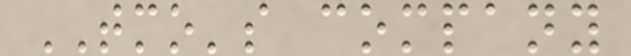TMO's company
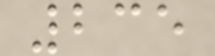235
